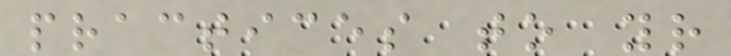practices to your
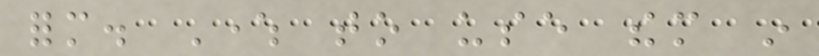form. Where to use them in
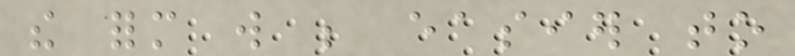the form will be easier to
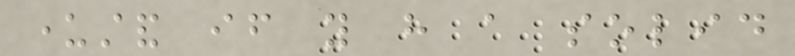understand if you have a solid
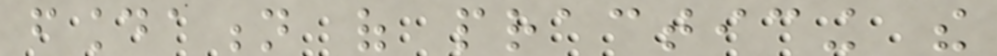foundation of practicing the
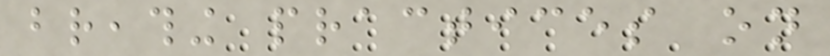breathing practices on
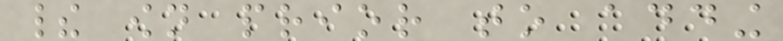their own prior to adding
